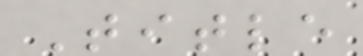Title
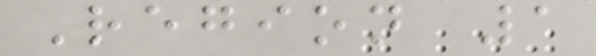Region 1
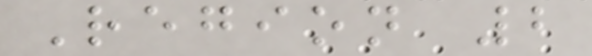Region 2
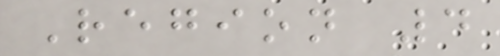Region 4
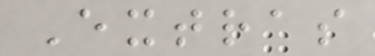Extras
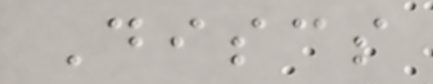Discs
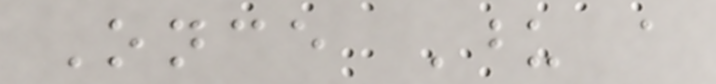Once Upon a
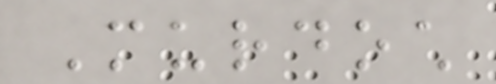Murdoch
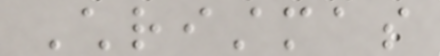Christmas
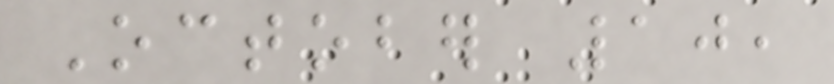October 10,
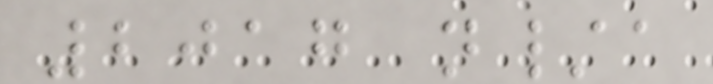2017 n/a
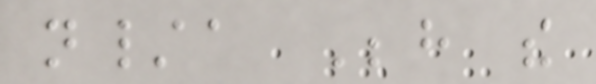n/a Behind the
